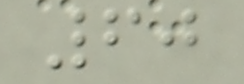60
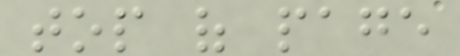top of page
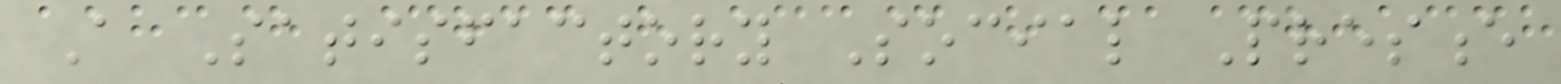A Satisfactory Social Presence
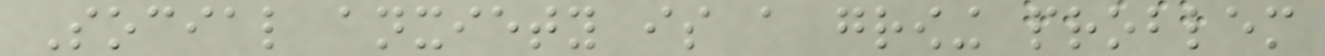Social anxiety is a growing problem
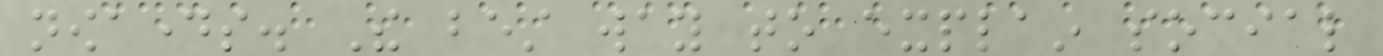nowadays. The best way to explain social
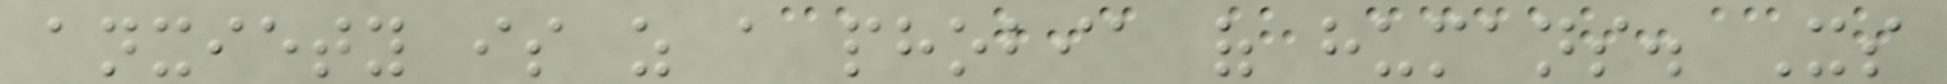anxiety is as a phobia of humans. Its
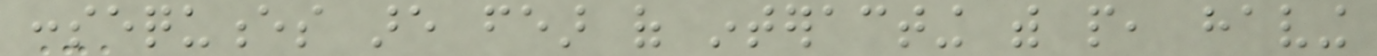consequences are fear of interacting with people, having
